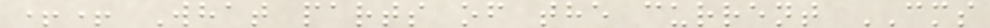++ What parts of the current CMS
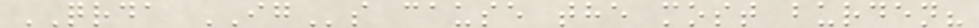QRDA IGs cause the most burden?
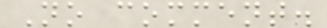No comment.
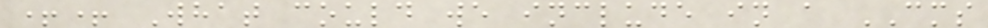++ What could we include in a CMS
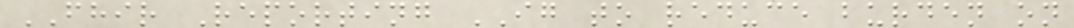FHIR Reporting IG to reduce burden on
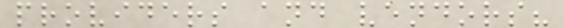providers and vendors?
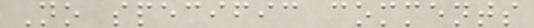No specific comments
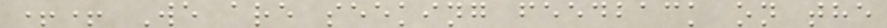++ We are seeking feedback on the
